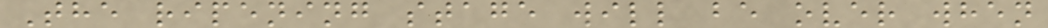The ripening stage will be over when
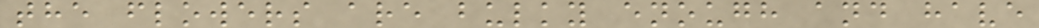the flowers are bulky enough and have
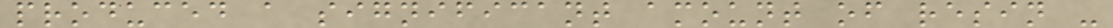produced a significant amount of resin -
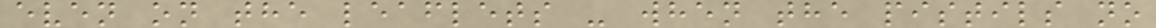even on the leaflets - when the pistils no
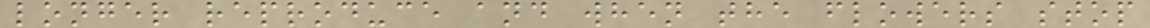longer reproduce and when the flowers stop
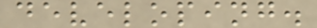developing.
